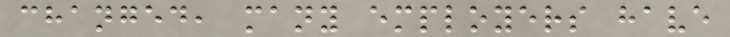changed, many employers have
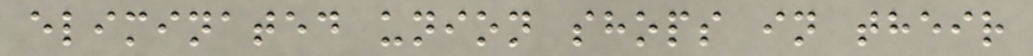eliminated union shops in their
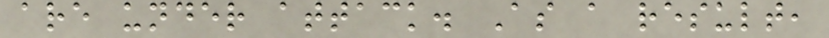are under attack. As a result,
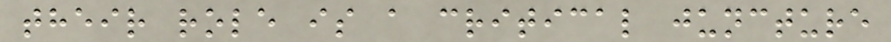their role is a critical juncture
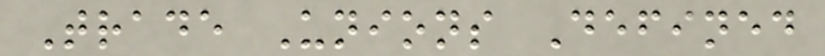Trade Unions Defined
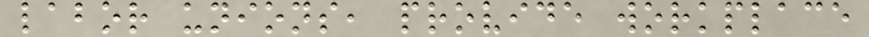labor unions, provide workplace
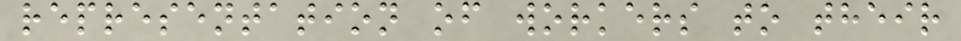representation of workers to their
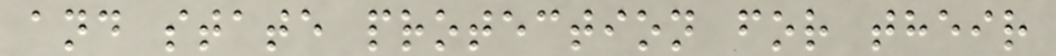and state protection for their
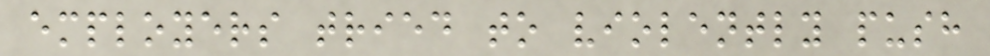employers tried to violently push
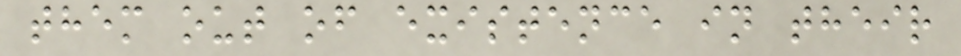them out of existence in their
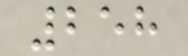258
